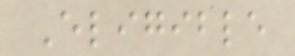Eligible
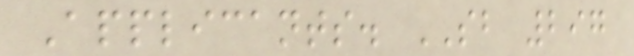Applicants. SB 297
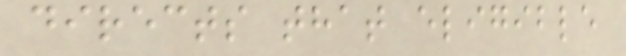directs that eligible
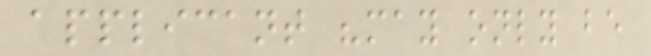applicant "may only be
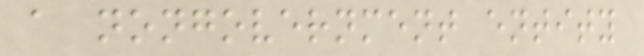a nongovernment entity
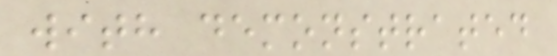with demonstrated
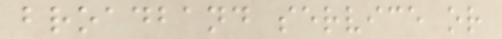broadband service or
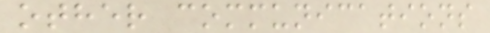other communications
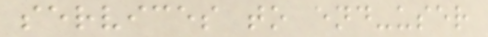services to end-user
